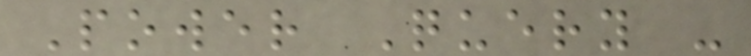Power Query -
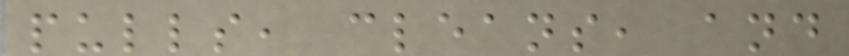pulls, cleans, and
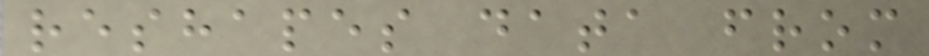reshapes data from
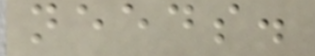needs.
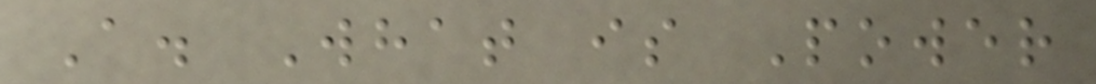A. What is Power
